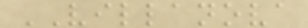VILLANOVA
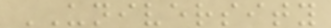UNIVERSITY
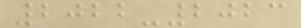2022-2023
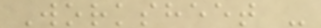Worksheet -
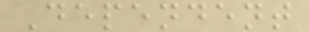Dependent
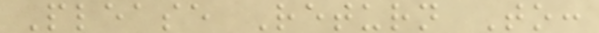Please Return To:
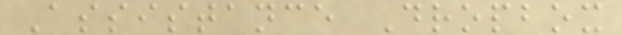Assistance Dropbox
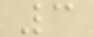3
